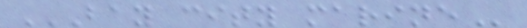BAY CITY MARINE
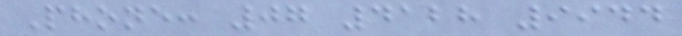Phone: 07 4128 9944
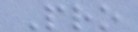Pro
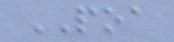POA
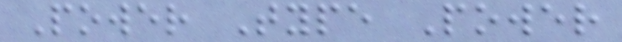Power Type Power
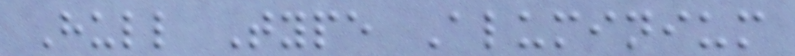Hull Type Aluminium
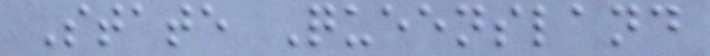State Queensland
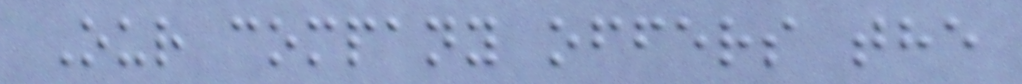Our company offers the
